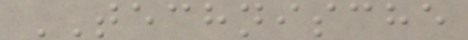TECHNISCHE
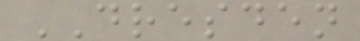DRESDEN
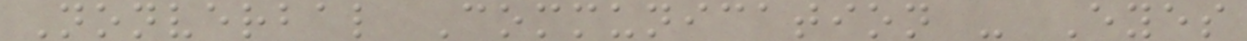Nonverbal Communication - Eyes
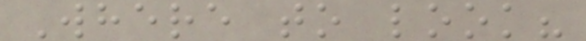Where to look?
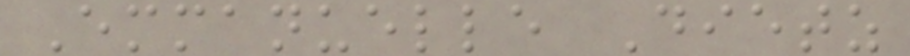Emmanuelle Dietz
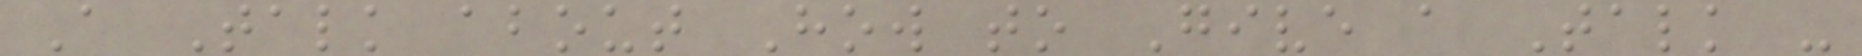A Talk about How to Give a Talk -
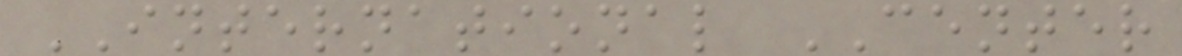INTERNATIONAL CENTER
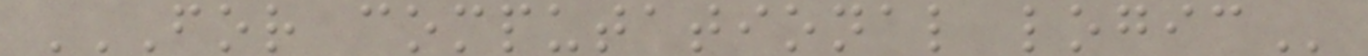FOR COMPUTATIONAL LOGIC
